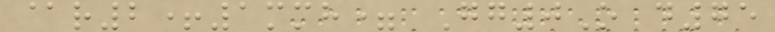@r2+1mmh= Gg0O d75
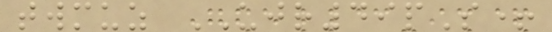twmuz UJR49pS+
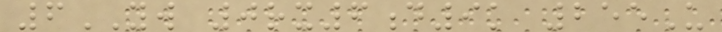6YW 0rx6d9k 255U
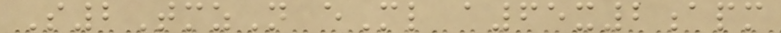S2TmzN eMl a65x2apm
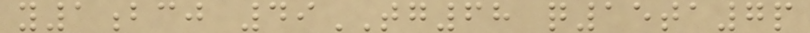y1bcj 49TG68 q15ta7p
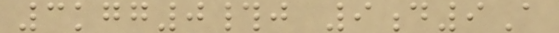3kgg0#j 9d9A
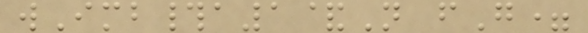wImb#a1&N fG=
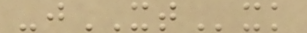-jXTxk
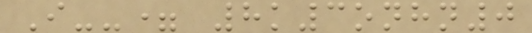I--= 8k3onhn0
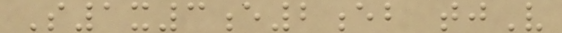S1x3e2eb tjV
